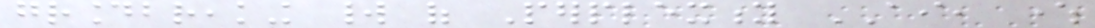groundbreaking world of Perplexity AI, where
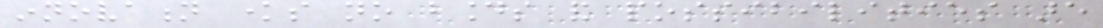innovation knows no bounds and possibilities are
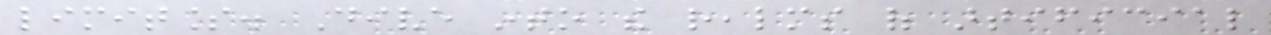limitless. Dive into the realms of artificial
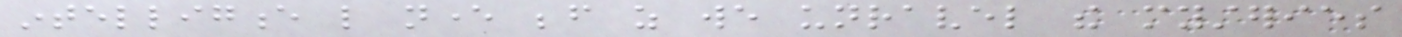intelligence like never before as we unravel the mysteries
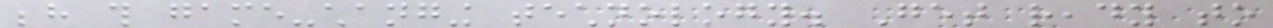behind this game-changing technology. Get ready to
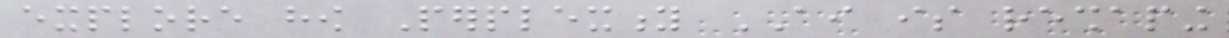explore how Perplexity AI is reshaping
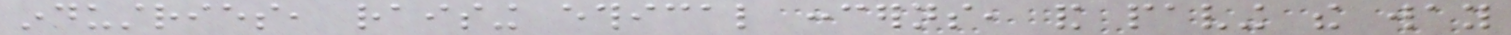industries, raising ethical concerns, and paving the way
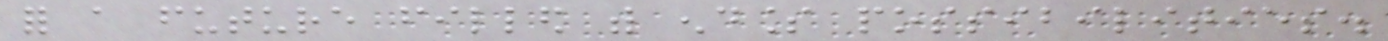for a future filled with endless possibilities.
